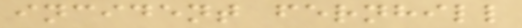incident fernhill
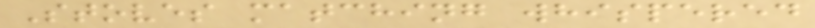Stoves matching whispered
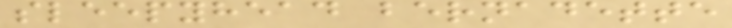sleepyhead bernadette
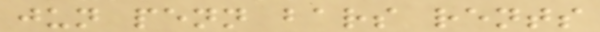jun penn bars rents
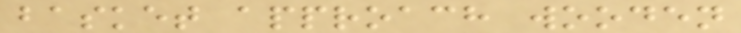basket approach wooden
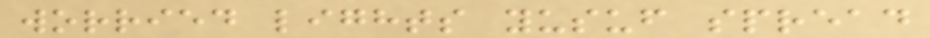worried lights yusuf spread
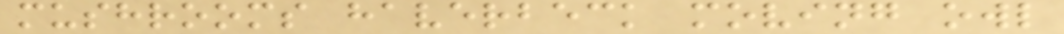mushrooms haverbeck moving owl
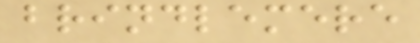brindlemere
